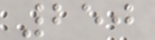250
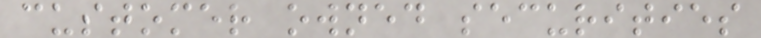customer owned securities
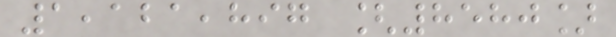1,121,897 [8580]
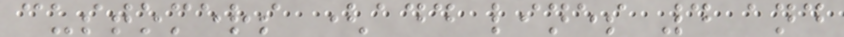customers (add lines 4 and
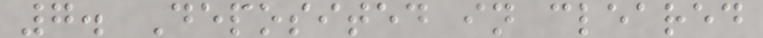7. Deposited in cleared
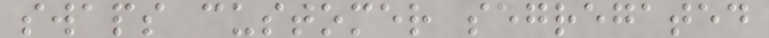swaps customer segregated
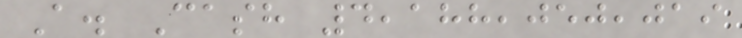A. Cash 4,188,050,019
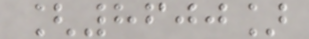[8600]
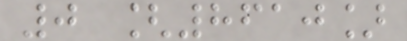0 [8610]
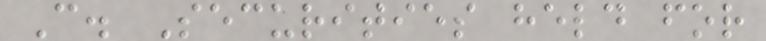C. Securities held for
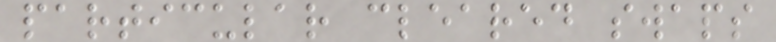particular cleared swaps
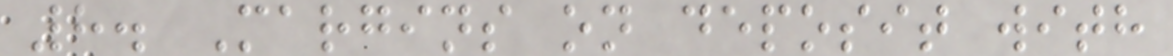8. Margins on deposit with
